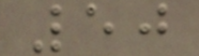50
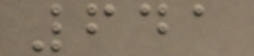641
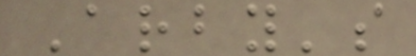Arby's
